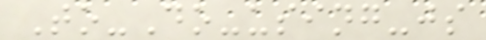To-Do-using-js
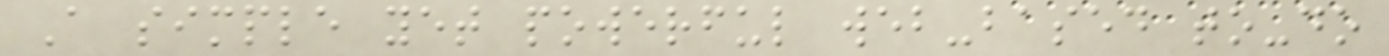A simple yet powerful web-based to-do
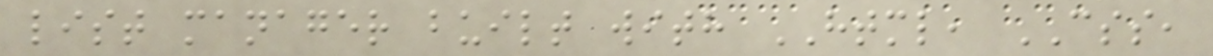list manager built with HTML, CSS,
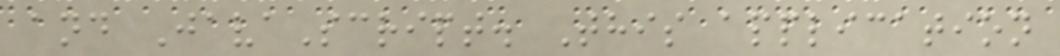and JavaScript. This application
